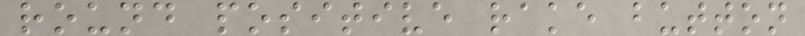round positive rake button
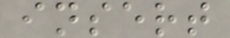insert
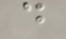d
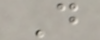D
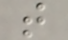t
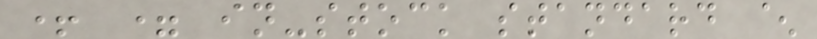+ = in-stock standard ^
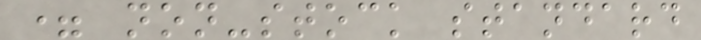= non-stock standard
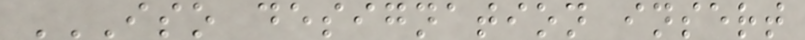ISO DESIGNATION INSERT
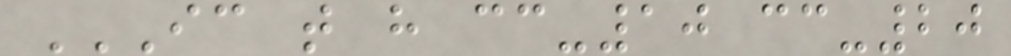IC T H CC-10 CC-20
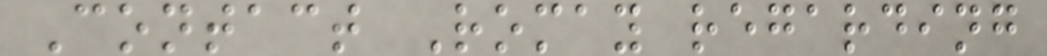Contact Romay regarding
